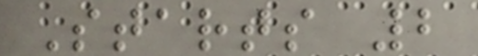Starts 2
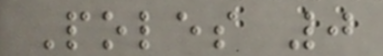Poles 0
